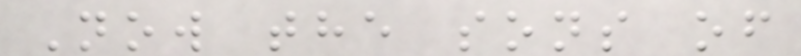Now the sons of
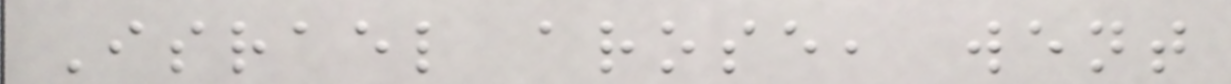Israel arose, went
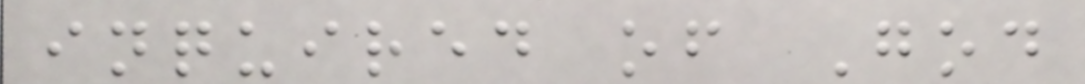inquired of God
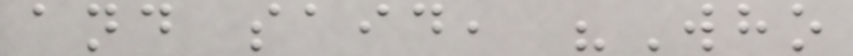and said, "Who
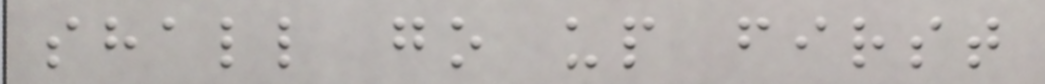shall go up first
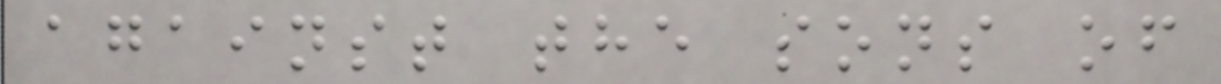against the sons of
